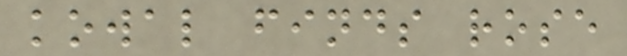kowal finds rose
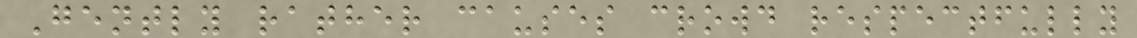Gently rather causes crowd respectfully
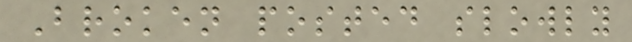Broken posted slowly
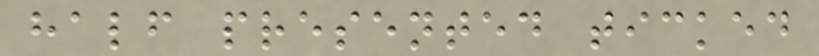half presented ticked
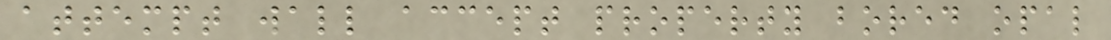attempt wall accept property bored opal
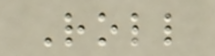Roll
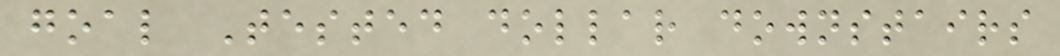goal Tested dollar downstairs
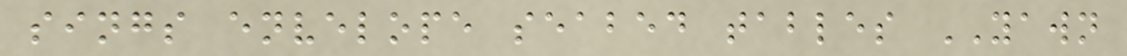sings envelope seabed tables YAWN
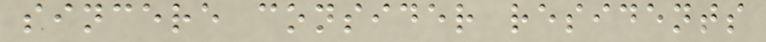sincere consider residents
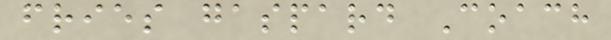fries gaspard Coach
